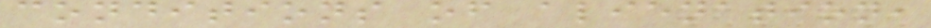conditions of alienation,
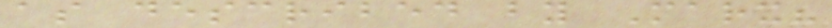as described by Marx?
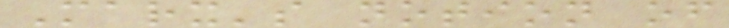Marx's notion of
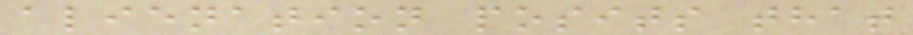alienation posits that
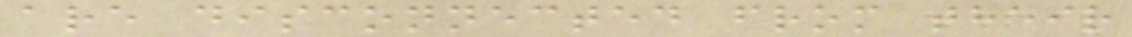are disconnected from their
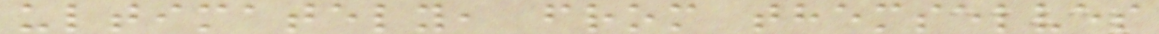ultimately, from themselves
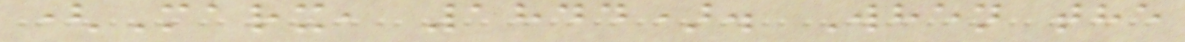(Marx, 1844). When the
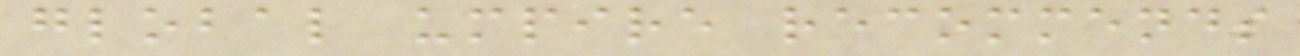global umpire recommends
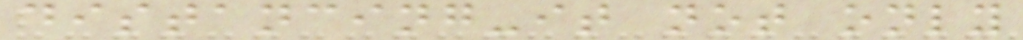distancing-it not only
